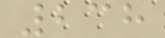238
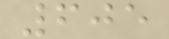605
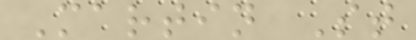Martin St
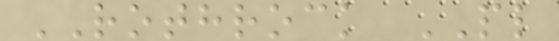ROTHROCK PL
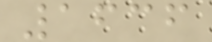1636
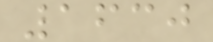1630
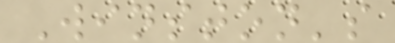Winston's
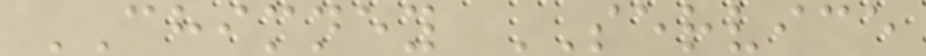CHIMNEY SERVICE
